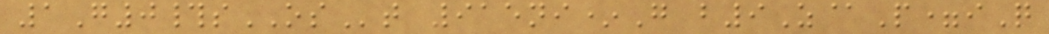1G0#sOSt 915ni*G b9Z@P=iQ
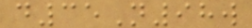d35N98w
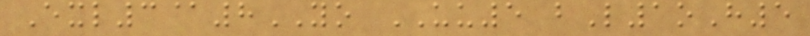Exl3@8YO UU5 bL1oH5
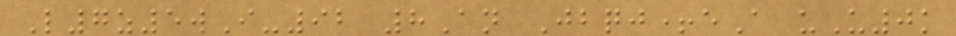L7z5wI-92 8An Jbqj+eA uU0k
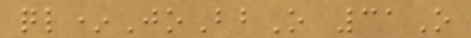ql*JoBbO 31O
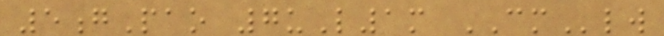5gPao 7uL1m CMlw
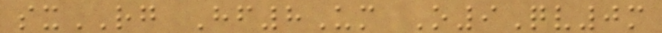sxRG Hf8Um O9Qv0m
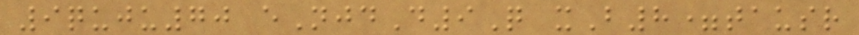9quju70 eNjdD9Q xB8=tausr
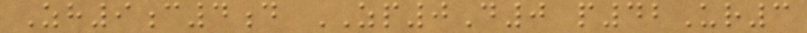Zh9c4d ZP0D0 p42Ur3
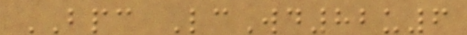BPC LcWd82u6
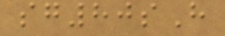sg80sH
